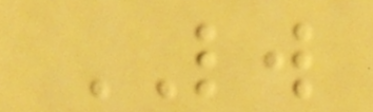LW
